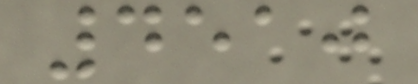4510
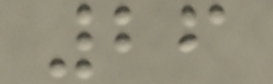26
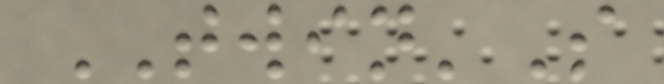TWIN'S
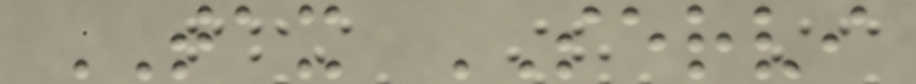TAX SERVI
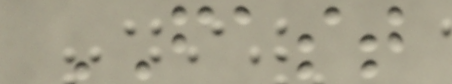FAST
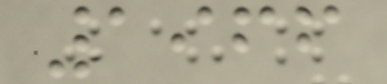1966
